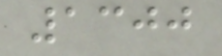1300
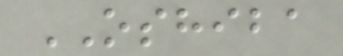OSHIBA
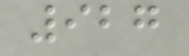927
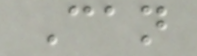Can
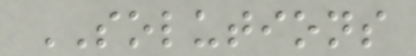SOLUTIONS
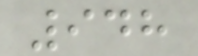948
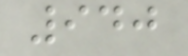940
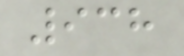938
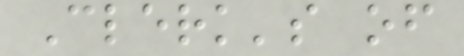Clerk's of
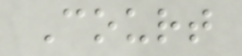Court
